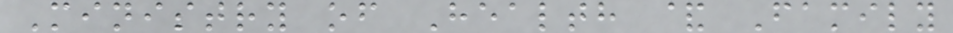Ministry of Health & Family
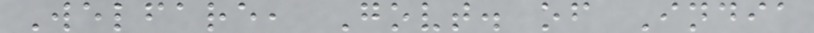Welfare, Govt. of India
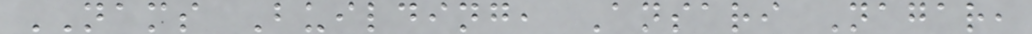NAMS Building, Ansari Nagar,
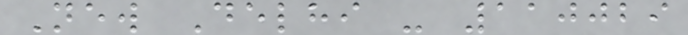New Delhi - 110029
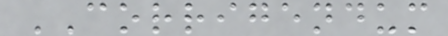CORRIGENDUM
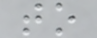to
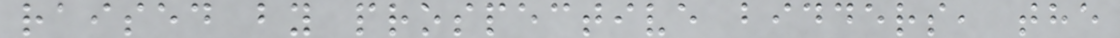raised by prospective bidders, the
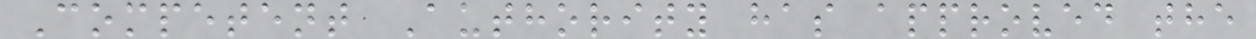Competent Authority has approved the
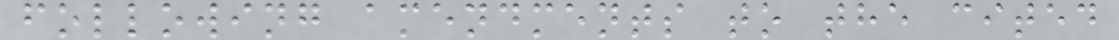following amendments to the cited
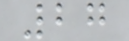27
